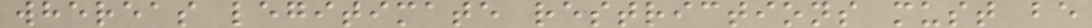whereas legitimate restrictions must be
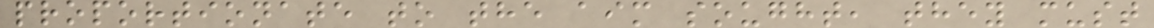proportionate to the aim sought, they must
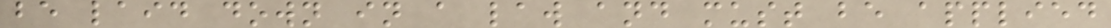be laid down in a law and must be applied
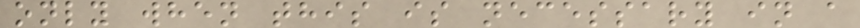only when this is necessary in a
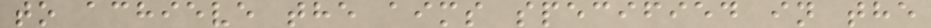to achieve the aims specified in the
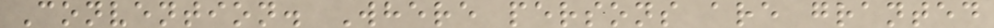Convention. Where persons are granted
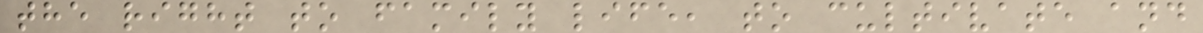the right to family life, to cultivate and
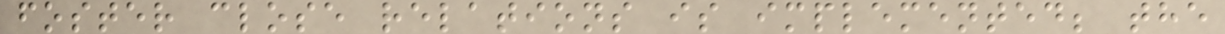foster close relations is implemented; the
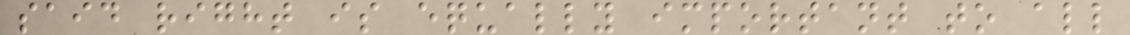said right is equally important to all
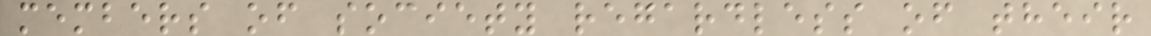members of society regardless of their
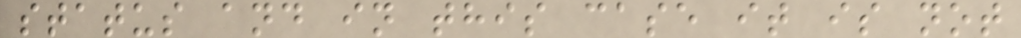status and in this case it is not
